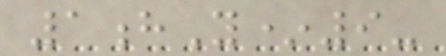1hY*9-
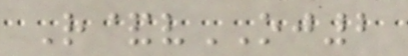R&vOJ2
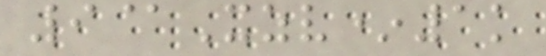9@Xzv*1k
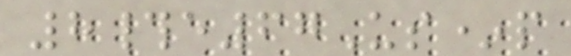8#e67Us*p
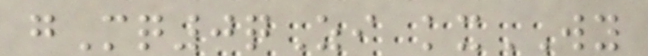gMq0qZi kxWY
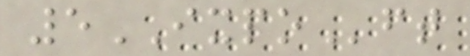5IXPOft
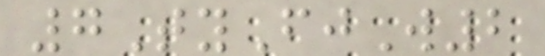7TyFjW2
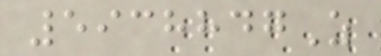5938847Z
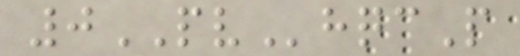0PVhqcP
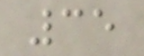35
